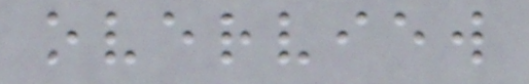overview
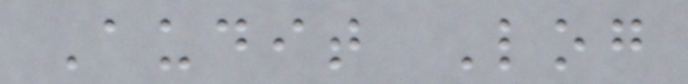Audit Log
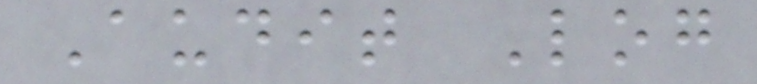Audit Log
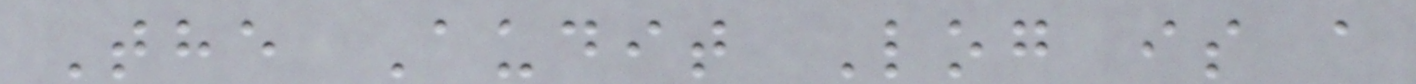The Audit Log is a
